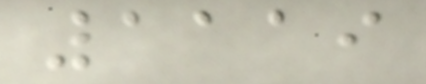1119
